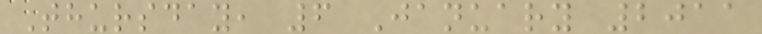Thursday, 6 January 2011
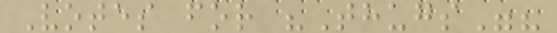Votes for "Thugs"?
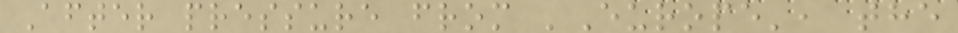After pressure from 'Europe', the
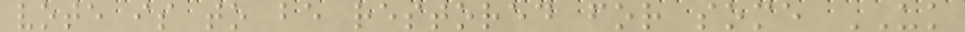vote is to be restored for some UK
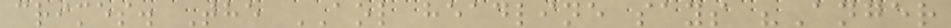crimes. The AOL headline says "Anger
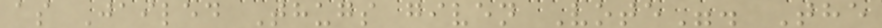as Jailed Thugs given Vote". The
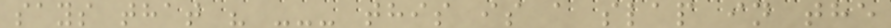says that " --- this is a slap in the
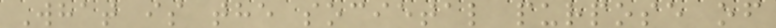What is the societal purpose of
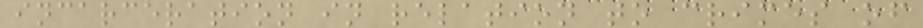incarceration in relation to crimes of
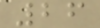26
